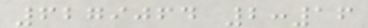6279064 2:16
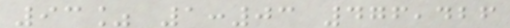93% 1:03 476,426
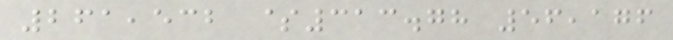261,532 $313.78 56,176
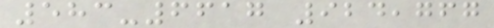583-6617 924,767
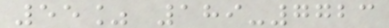55% 189-7723
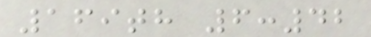169th 6:42
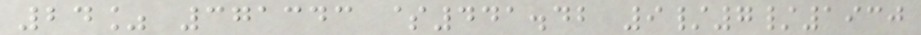24% 371343 $441.42 9/7/1930
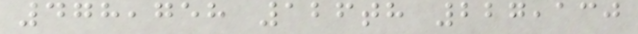478,758 126th 227,130
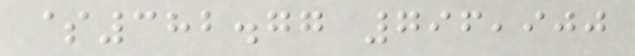$382.77 796,900
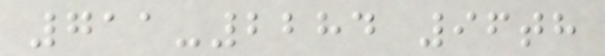711-2284 96th
